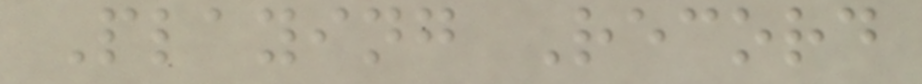Playing Record
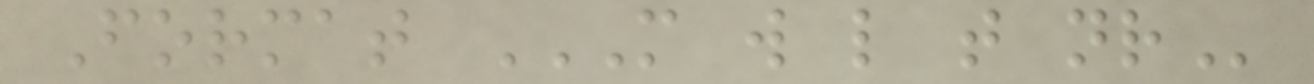Format M W L T NR
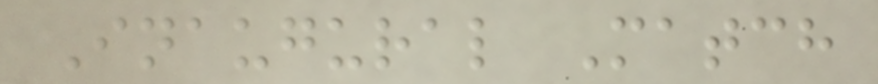Inaugural Match
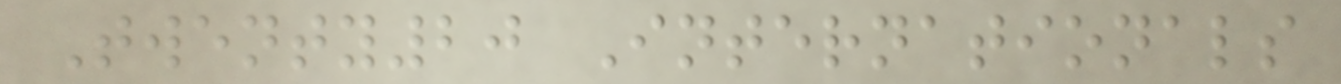Twenty20 Internationals
